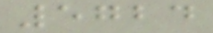5724
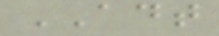ADT
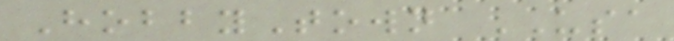HobbyTown USA
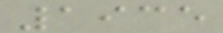1935
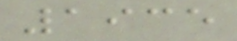1935
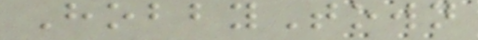HobbyTown
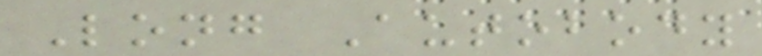Long Autobody
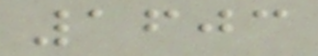1603
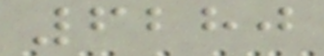6280
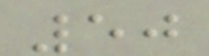50
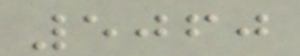5060
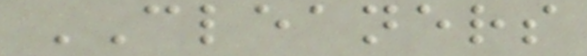CLEANERS
